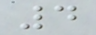4
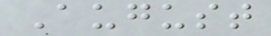August
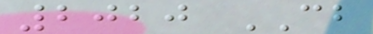2020 CB
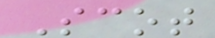Scot
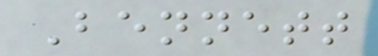Bennett
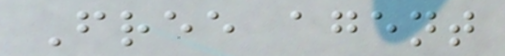Free agent
